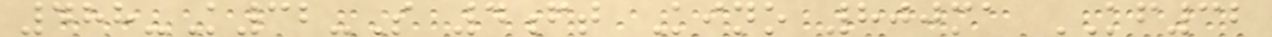488-K32-S 4ft Kino 800ma KF32
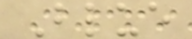Blue
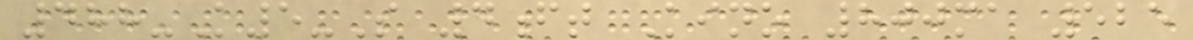488-K5-S 4ft Kino 800ma 525
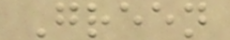Green
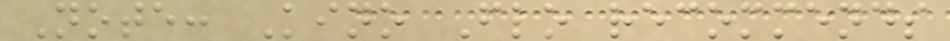Note: Kino Flo recommends
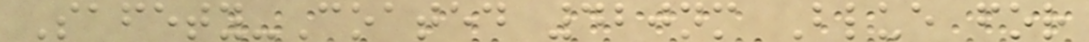Safety-Coated 420nm Blue for
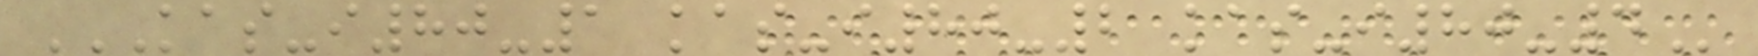KAS-I80-1 KAS-I80-2 KAS-I80-4
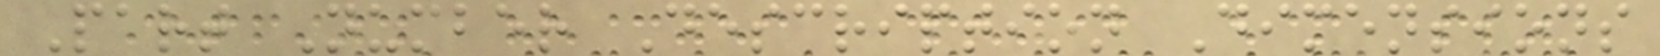Part Number Description Dimensions
